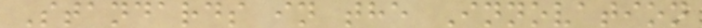Standards in the Innovation
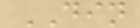DIN
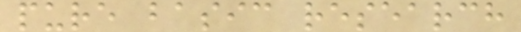pure basic research
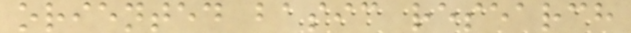oriented basic research
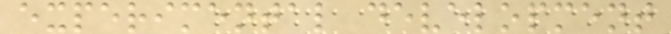experimental development
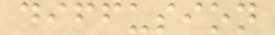diffusion
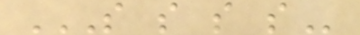S S S S
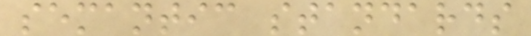semantic standards
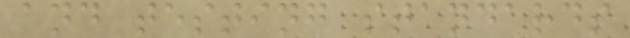and testing standards
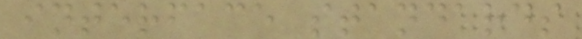interface standards
